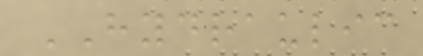HYDRAULIC
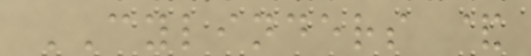CYLINDERS &
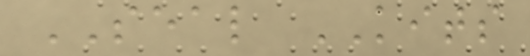SEAL KITS
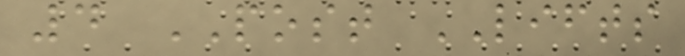4 POST LIFTS
